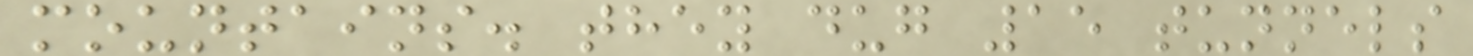mountains. they dug 15 tunnels
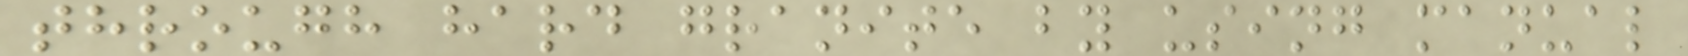through hard granite by using manual
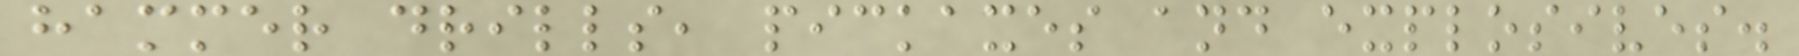hammer drills, pickaxes and explosives.
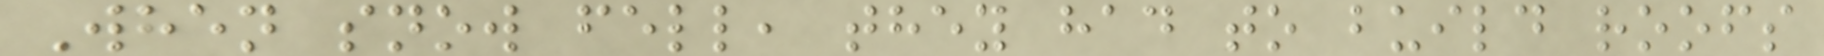When snow fell, they had to build roofs
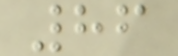86
